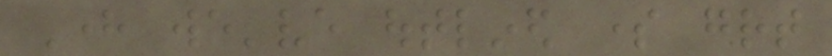Here we've outlined some great
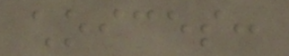choices:
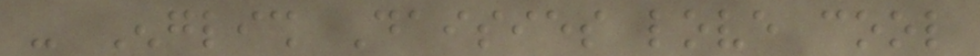- English Daisies love cool
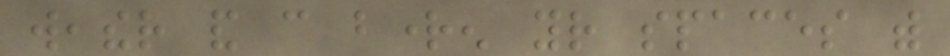weather and can brighten your spaces with
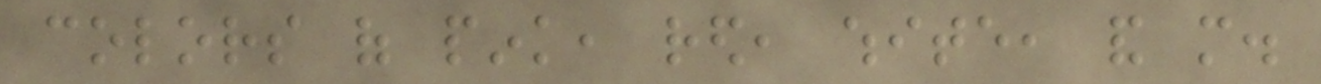colors of pink, red, white, and more.
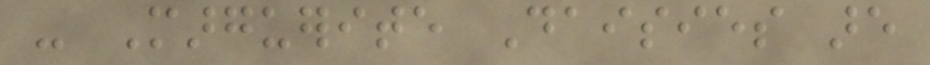- Marguerite Daisies are
